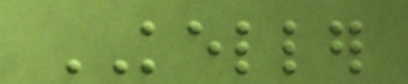KELLER
